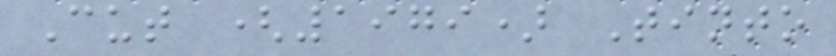Cut (1979) Tinto
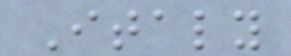Italy
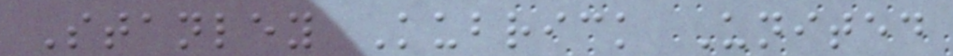Stanley Kubrick United
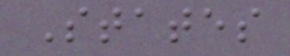States
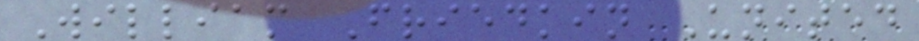William Friedkin United
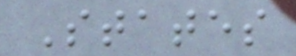States
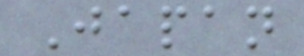Japan
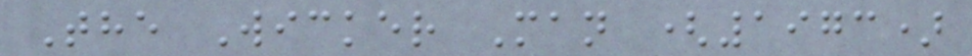The Wicker Man (1973)
